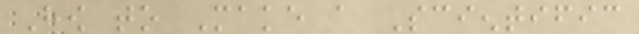How to Make a Scientific
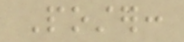Poster:
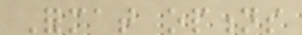Format options
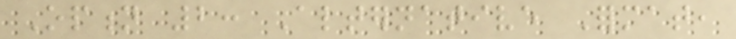Option 2: Alternative Format,
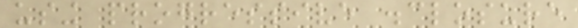using progressive disclosure
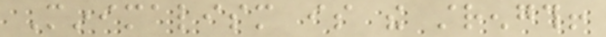Minimalism is the strength!
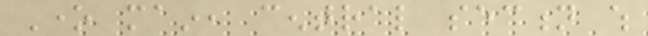One main, central section which
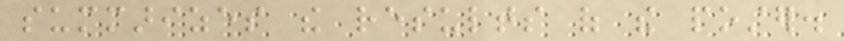summarizes the results of the poster.
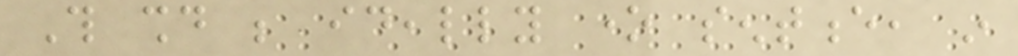This should be ideally one sentence, in
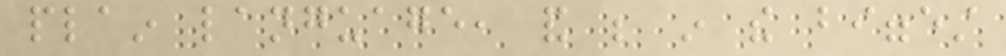plain language, and be in the biggest
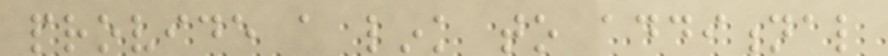provide a link to additional
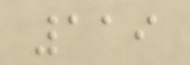119
